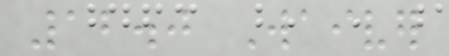12.0 Waiver
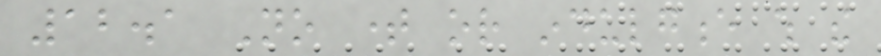12.1 No time or indulgence which the
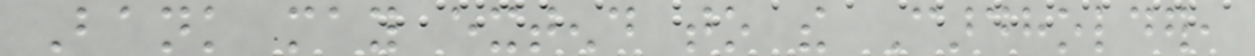Bank may extend to the Cardholder,
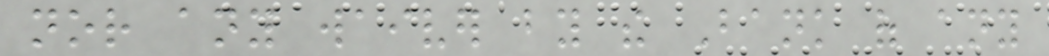nor any waiver by the Bank of any
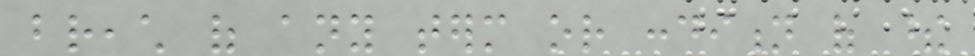breach of any term or condition of these
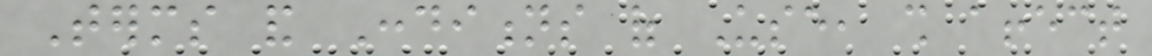Terms and Conditions of Use, shall affect
